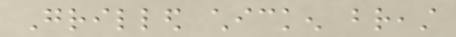Grilled chicken breast
